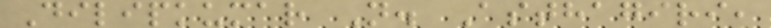Dilipkumar N. Asthagiri,
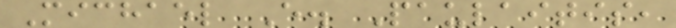Michael E. Paulaitis,
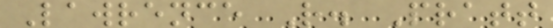Lawrence R. Pratt
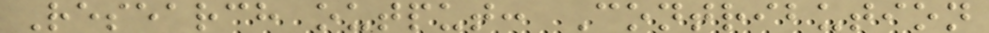Research output: Contribution
